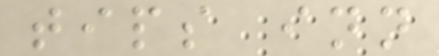tips inn
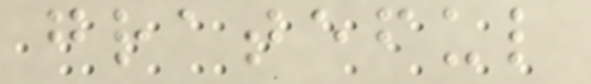grateful
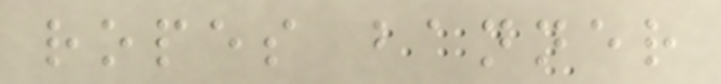ropes banner
